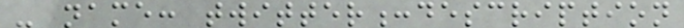- name: twitter:description
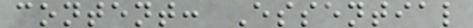content: Essential
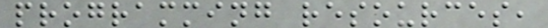programming resources,
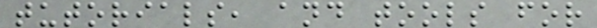tutorials, and tools for
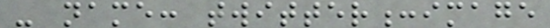- name: twitter:image
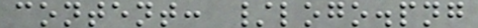content: /logo.png
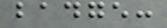badge:
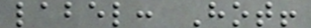label: Hot!
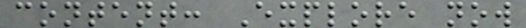content: Explore now
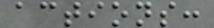actions:
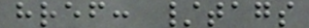href: /tags
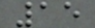15
